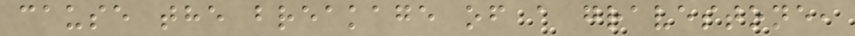cause the breakage of a gravestone,
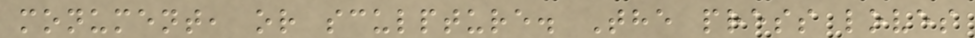monument, or sculpture. The press loves
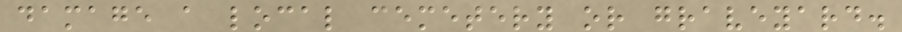damage a local cemetery or graveyard.
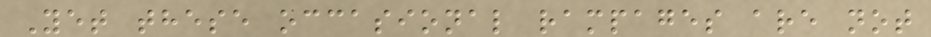Yet these occasional rampages are not
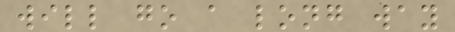will go a long way
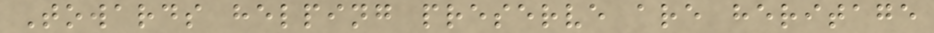Towards helping preserve are heritage
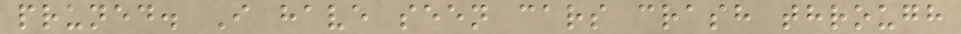pruned. I have seen cars crash through
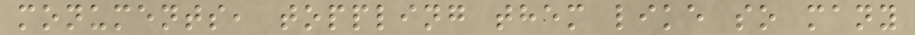monuments, toppling them like so many
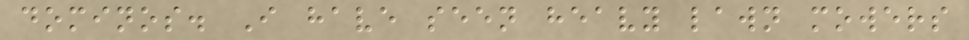dominos. I have seen heavy lawn mowers
